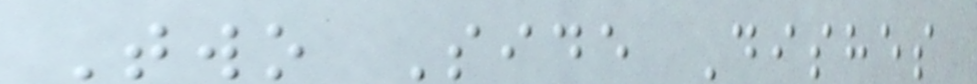Two Side Dishes
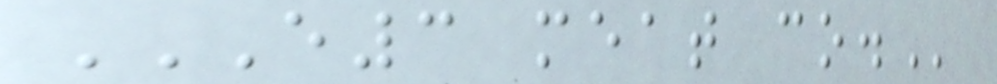E3 MEAT CO.
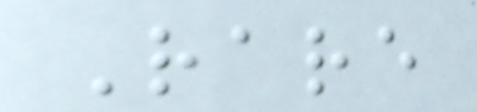Rare
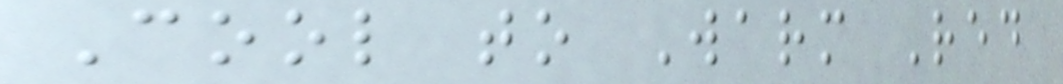Cool to Warm Red
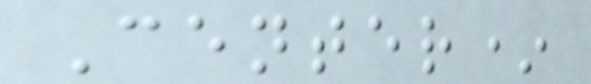Center*
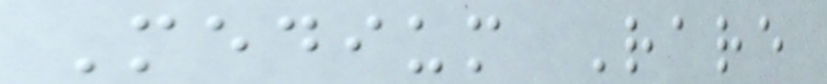Medium Rare
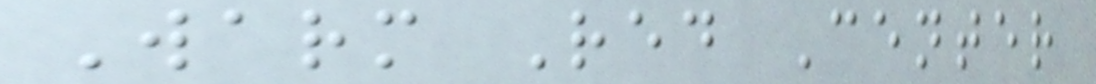Warm Red Center
